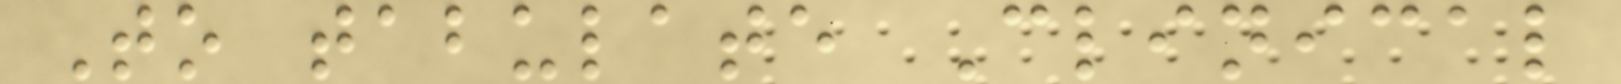To tabulate Clinical
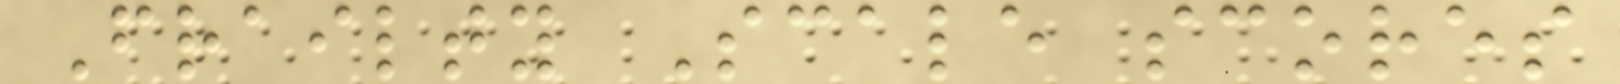Frailty Scale scores
